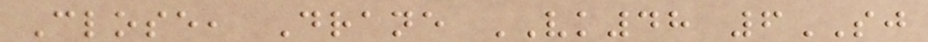Close, Drane VK48 6SJ
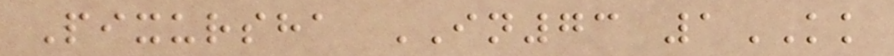Pixursha IN73 1KK
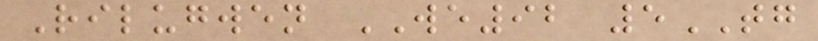Rilugwen WE92 5TG
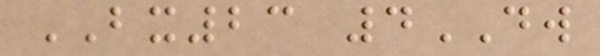BX23 4DW
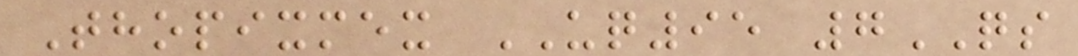Thopixmex UQ95 7QS
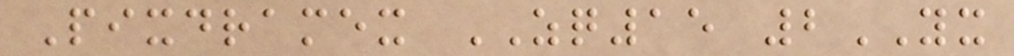Pixdramex ZQ15 2YX
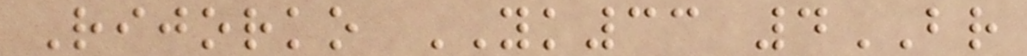Rijorko YK33 4BR
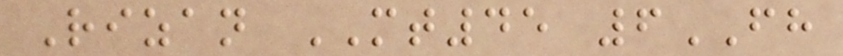Rizan MT45 6FH
